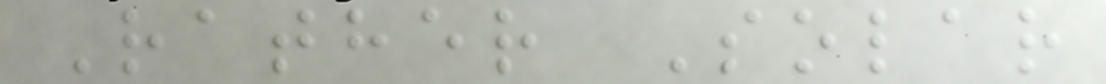Rather Solar
